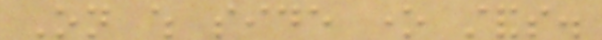On which side one stands.
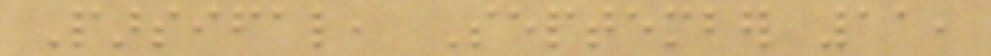Parsifal, September 11,
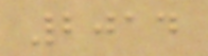2014
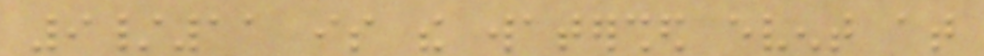9/11 is the watershed event at
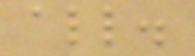all.
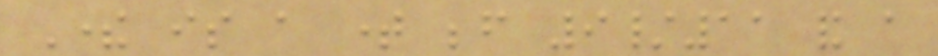There is a time before 9/11 and a
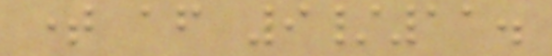time after 9/11.
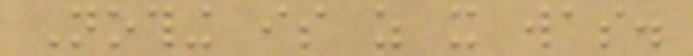Nothing is as it was.
